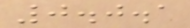0.0.1
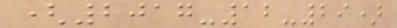(2017-12-29)
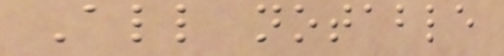All notable
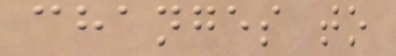changes to
